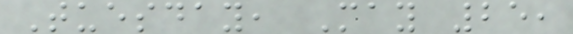Tuesday, May 25,
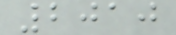2010
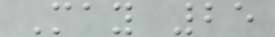May 25
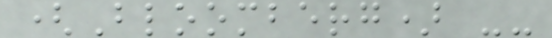(Bloomberg) --
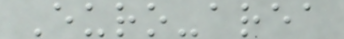Euro-area
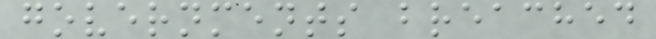governments breached
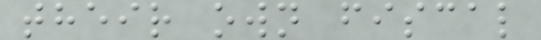their own fiscal
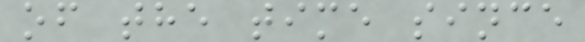of the time since
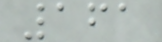161
